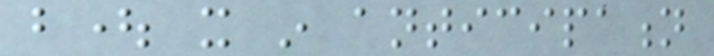bought it in anticipation
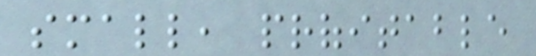small, profitable
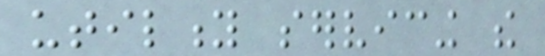utility servicing the
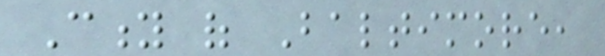City of Baltimore,
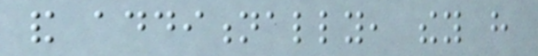and additionally, they have
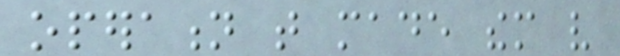operation that made them very
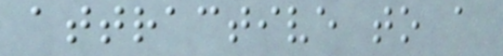attractive to a
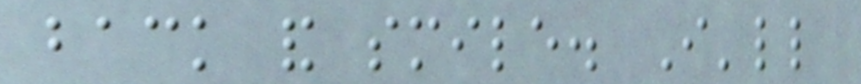back and smile. I'll
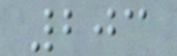203
